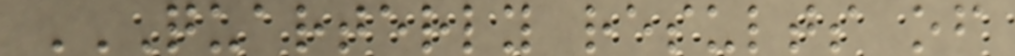QUARTERLY RESULTS OF
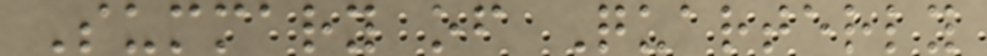Summary of Quarterly
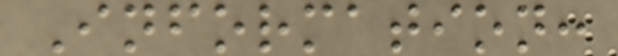Information:
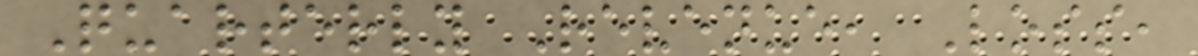Quarterly Revenue, Loss,
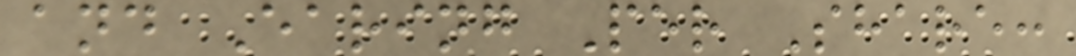and Earing Per Share:
